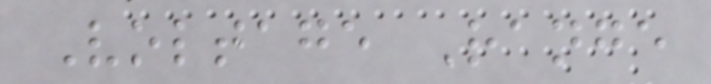Voltage Range
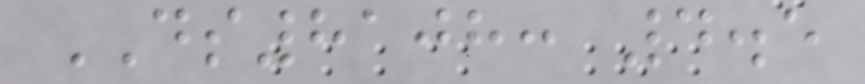DS8108: 4.5
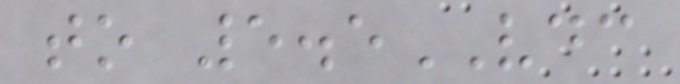to 5.5VDC
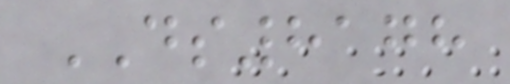DS8178
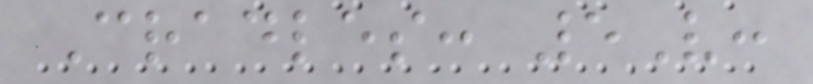Cradles: 5V:
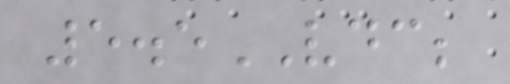5.5VDC;
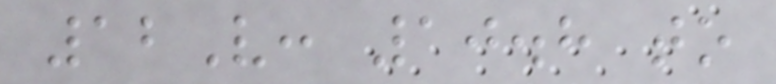12V: 10.8 to
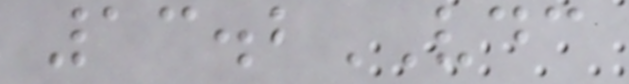13.2VDC
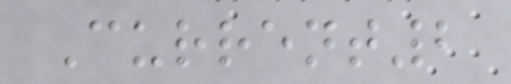Current2
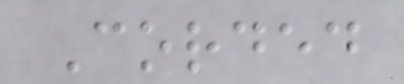Corded
